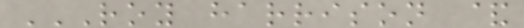ROY HARRISON &
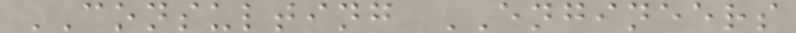CONSULTING ENGINEERS
